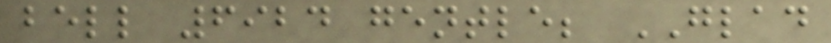bell 6924 gentle; GLAD
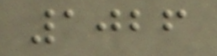1026
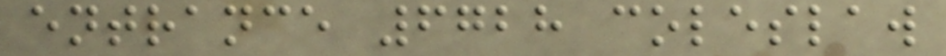entrance 6728 coleslaw
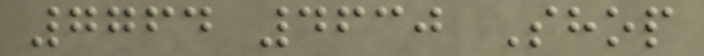7764 4630 Shop
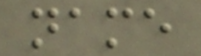name
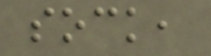sock,
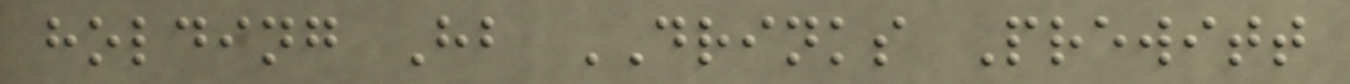holding Hb DRINKS Prewitt
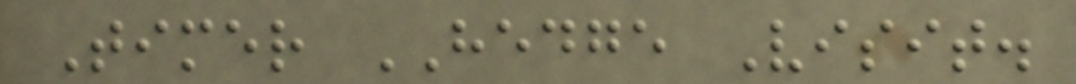Timer HEDGE Visit.
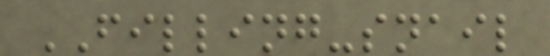FILLING-snail
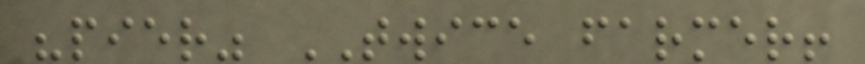"pier" TWICE farmer!
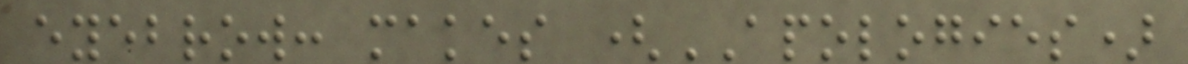eyebrow: makes (APOLOGIES)
